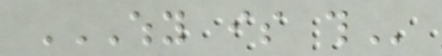WHY IS THIS
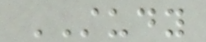STUDY
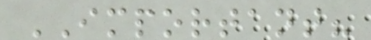IMPORTANT?
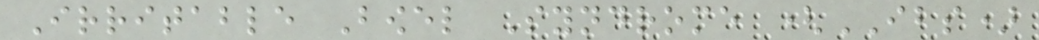Irritable Bowel Syndrome (IBS)
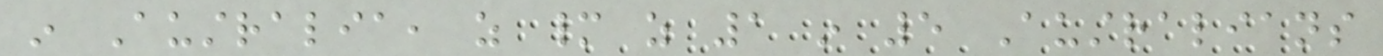in Australia, as many as 1 in 5 Australians
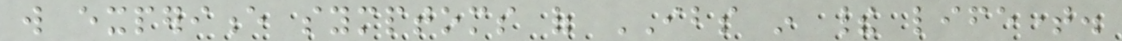will experience symptoms of IBS in their lifetime.
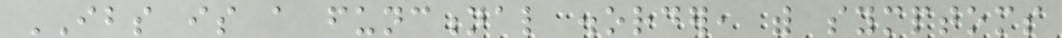IBS is a functional disorder, with symptoms
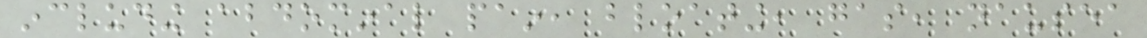including abdominal pain, bloating, gas, nausea
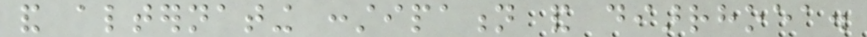and alternating constipation and diarrhoea.
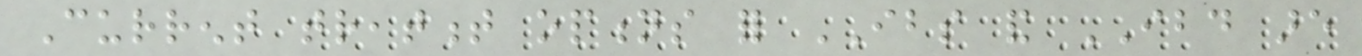Current treatment options for IBS and IBD are
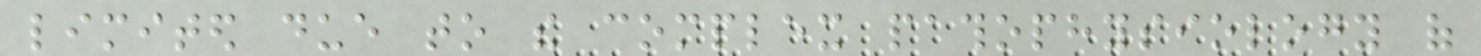limited due to the complex pathophysiology of
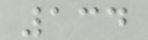134
